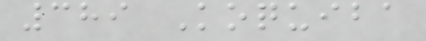389 Koquiba
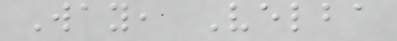Way, Velba
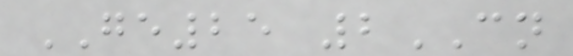GE25 2CN
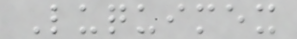Luquimex
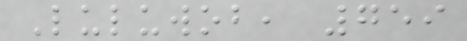Luluwob, 759
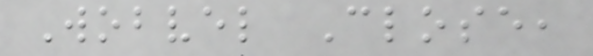Wobvel Close,
